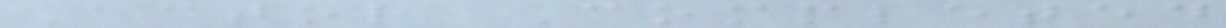Actor Completed
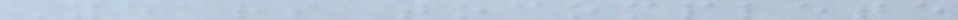Years tocomplete
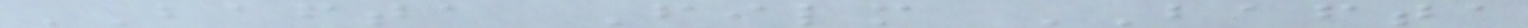BAFTA Film BAFTA
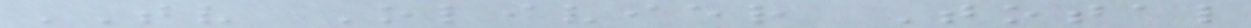TV Olivier Total
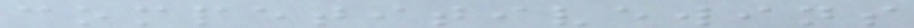competitivewins
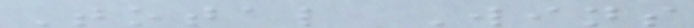Total Wins
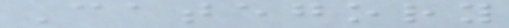Category
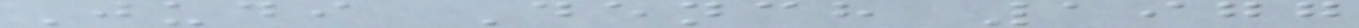Judi Dench 1977
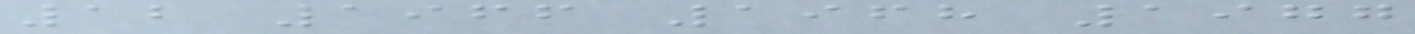12 1966 1968 1977
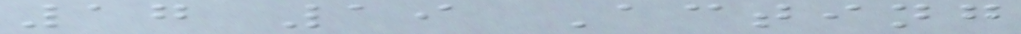17 19 Acting
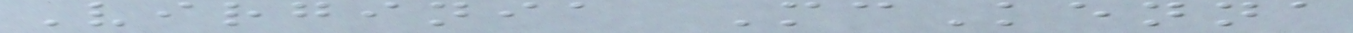Virginia McKenna
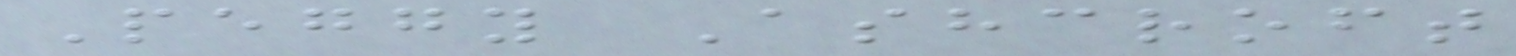Peggy Ashcroft
